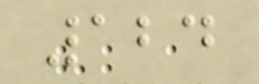124
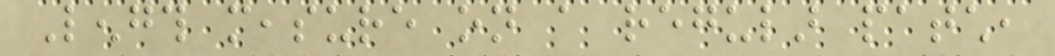Length measure on a regular patch,
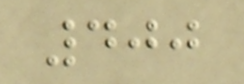400
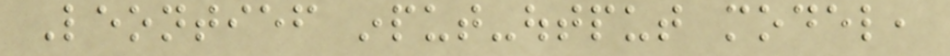Leontief input-output model,
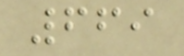669
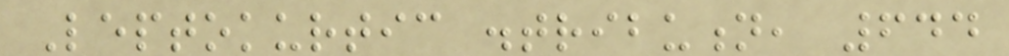Leptokurtic distribution, 644
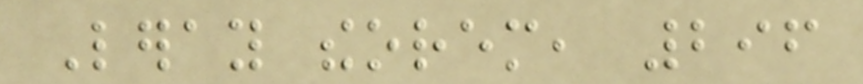Leray theorem, 296
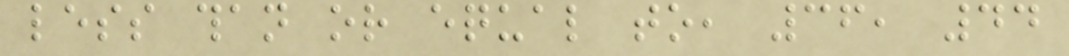less than or equal to, 36, 44
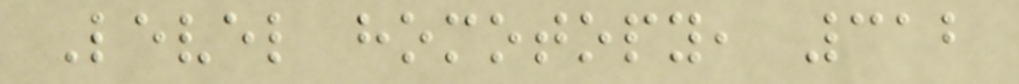Level homotopy, 312
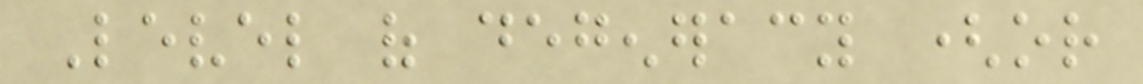Level of degeneracy (or
